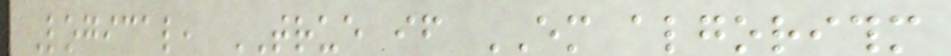Logical, TRUE if EM algorithm
